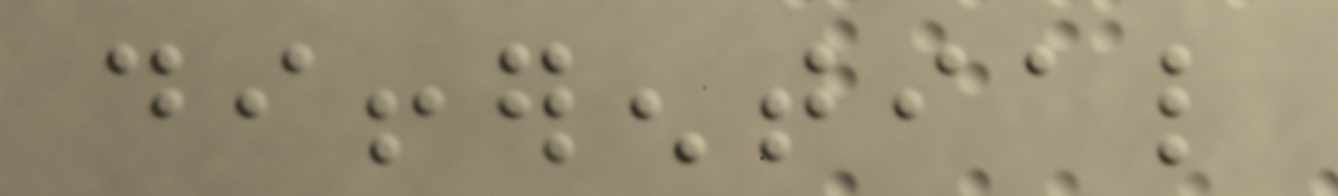differential
